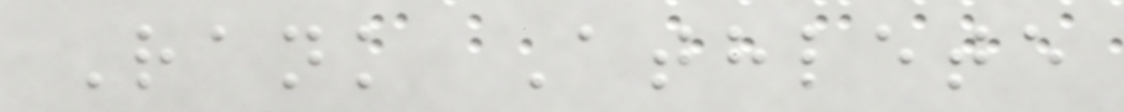Rank Athlete
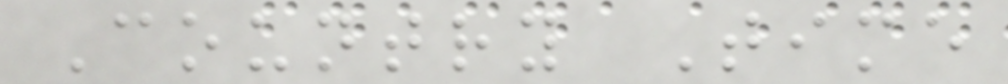Country Time
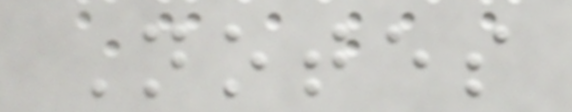Notes
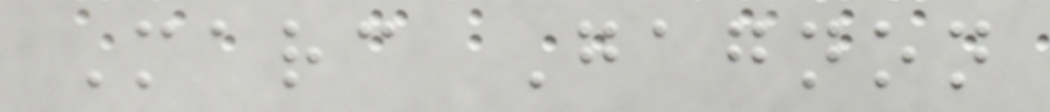Marc Gagnon
